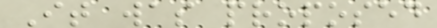It was proposed
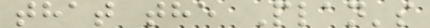that the Plan's
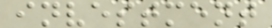investment
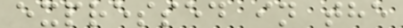expressed in the
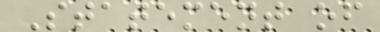Statement of
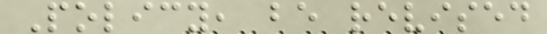Policy, be revised
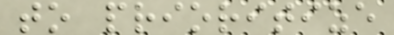to prioritize
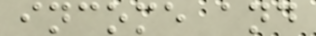income and
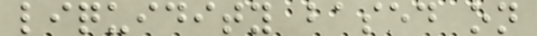liquidity based on
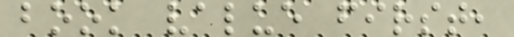book value first,
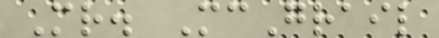Mr. McGrail
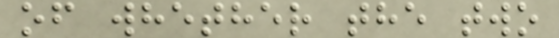of whether the two
